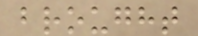brought
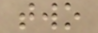two
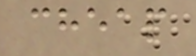cheap
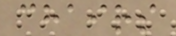chairs
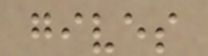gives
